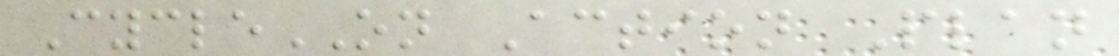CycleON Action Plan
